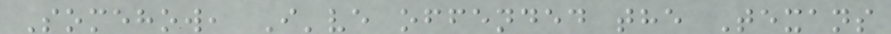Somehow, I've offended the Texans
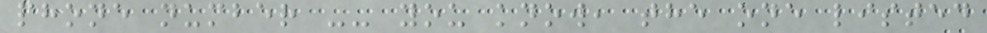phone number -- you know, the one listed
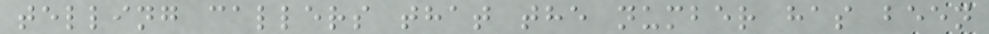telling callers that the number has been
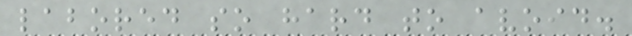labored so hard to avoid.
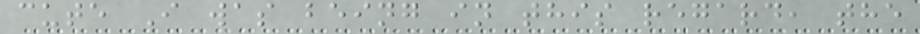cute I was being in this regard, the
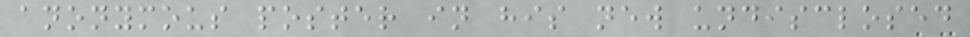anonymous poster in his new undisclosed
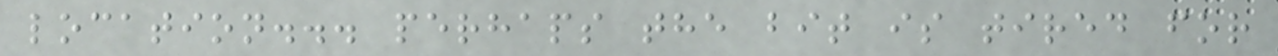location... perhaps the bit is tired for
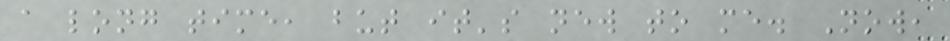a long time, but it's new to me. Now,
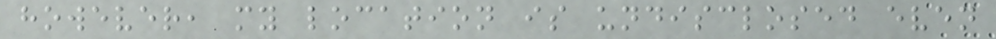however, my location is undisclosed even
